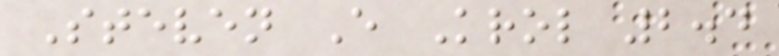Steven E Krol 2.4
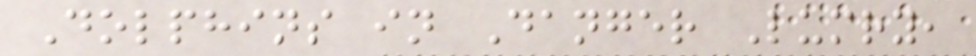Dolphins in Danger Lumry,
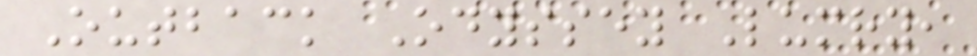Outback Odyssey Lumry,
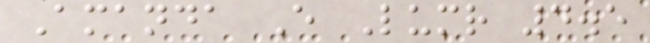Amanda E Lumr 4.5
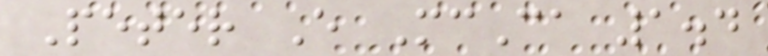Peter E McCa 1.4
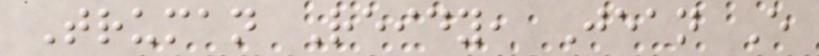Truman Reidy, Jean E
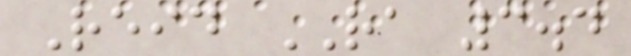Reid RA 3.4
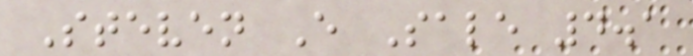Steven E Sale 4.1
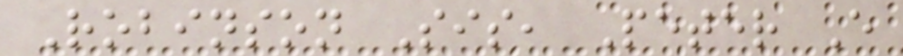Robinson Sis, Peter E
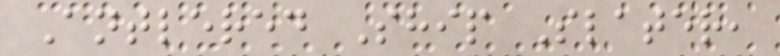Antlered Ship Slater,
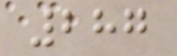287
